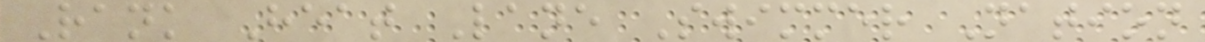Rank Heat Lane Swimmer Nation
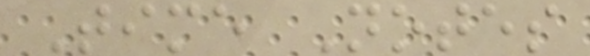Time Notes
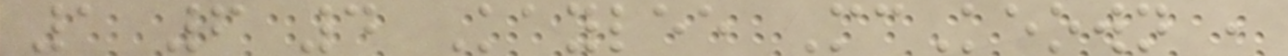1 6 4 Kaylee McKeown ,
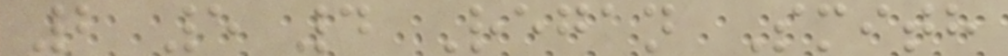2 5 4 Regan Smith
